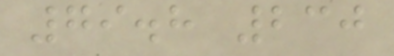79.8 230
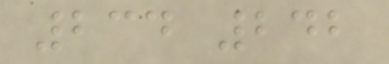234 242
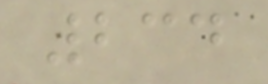234
